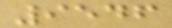9546
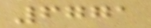6771
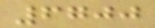6700
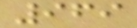969
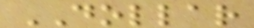DOLLAR
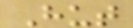Hut
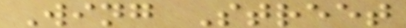Wing Street
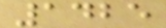1425
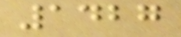1427
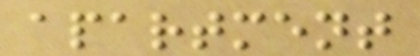apartment
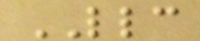LLC
